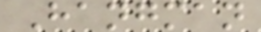Hangman
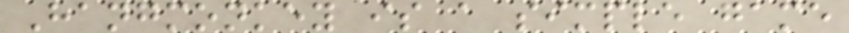Hangmonkey is a simple game
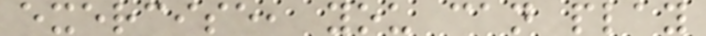exercise, you can play
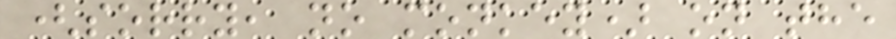(sorry, no monkey) on the
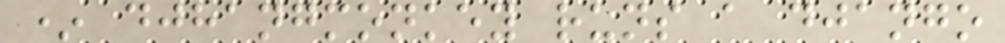* djhangmonkey runs a django
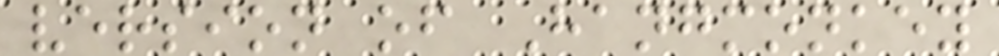version of Hangmonkey
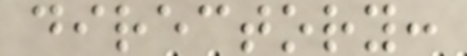directory:
